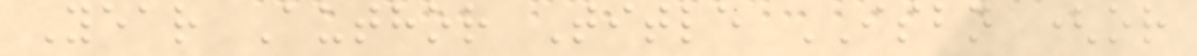Year Author Title ISBN (or
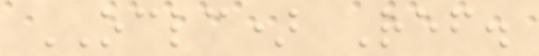OCLC) Ref.
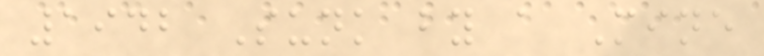1942 Sunk by a Mine
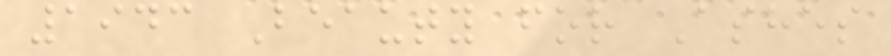1943 Beauty for Ashes
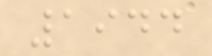1944
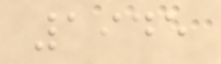1945
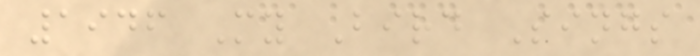1946 My Bird Sings
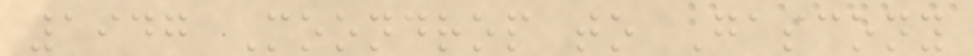1947 Moondrop to Gascony
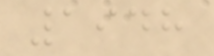1948
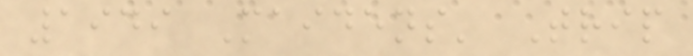1949 Maidens' Trip
